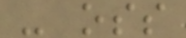- oss
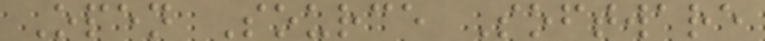Open Source Software
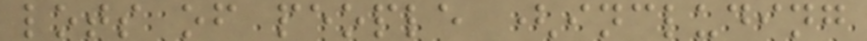lots of people (including
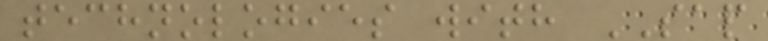technologies with SAP
